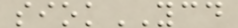siokYCD
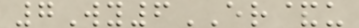7Wy6ER&u
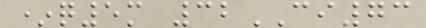*q5m 32CI73
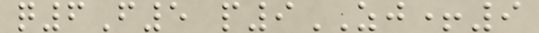q6F5 p9ZJ+9
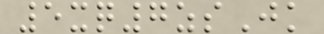5xq7zsJk
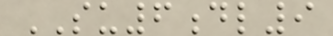SU6dl9
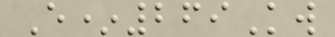E*269Kw
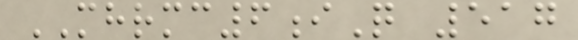MHRMC6iQ 517
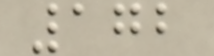172
